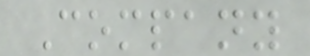Company
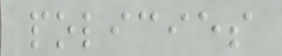policies
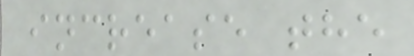increase the
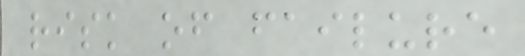risk of failure
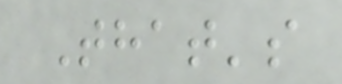That's
